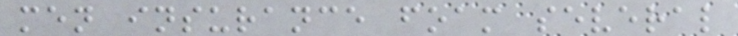men insurance foam several
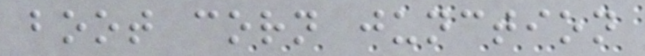boot corn junction
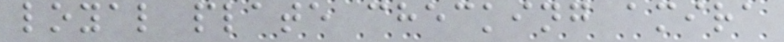loyal plate checking amira
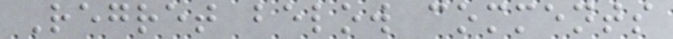Regret below comments
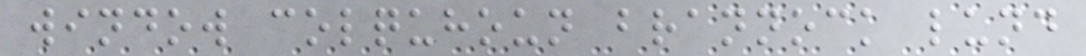window colquhoun brannock lund
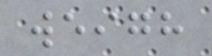weigh
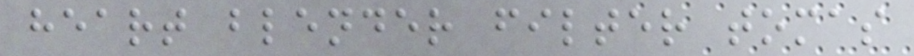heart blender filter tomas
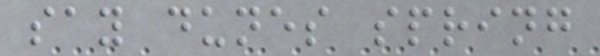say dunes spring
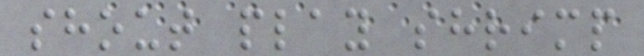shout play shrimp
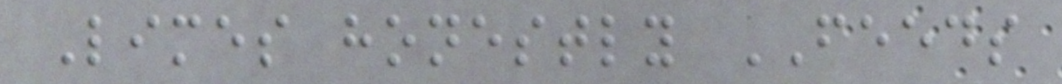Limes honestly FEEDS
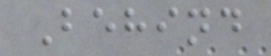Behind
